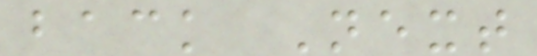back Next
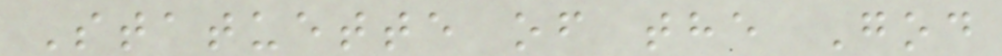Statuette of the God
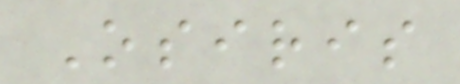Osiris
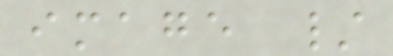image /
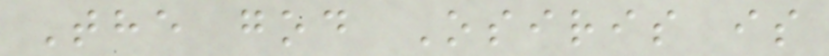The god Osiris is
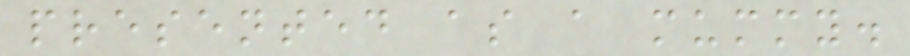presented as a mummy.
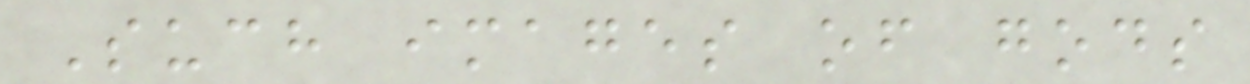Such images of gods
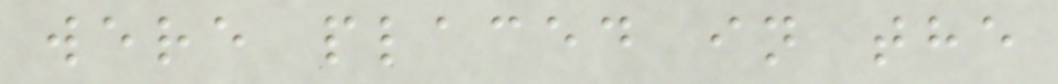were placed in the
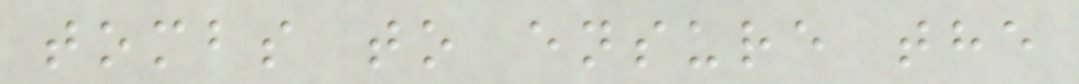tombs to ensure the
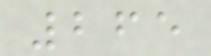265
